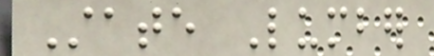State Lumber
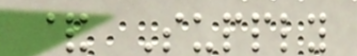& Supply
